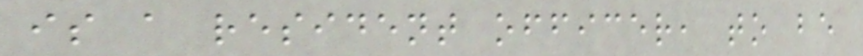is a resident officer, to be
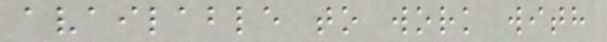available to work with
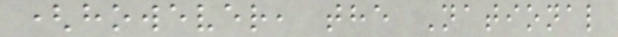(however, the National
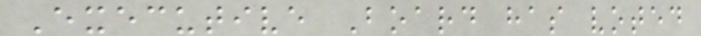Executive Board has voted
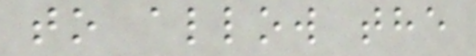to allow the
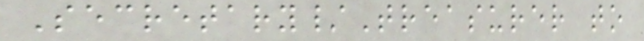Secretary/Treasurer to
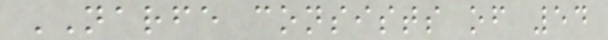NARFE consists of 54
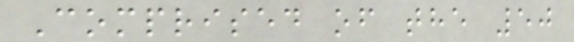Comprised of the 50
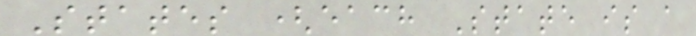States (each State is a
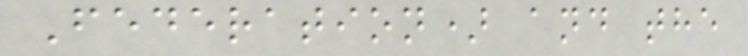Federation) and the
